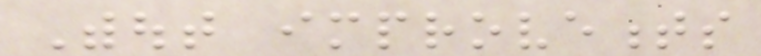Without improvements
